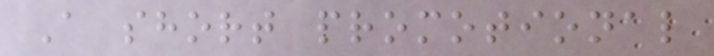A short promotional
